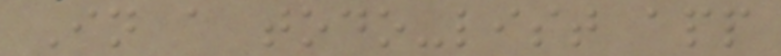In a todo-list app
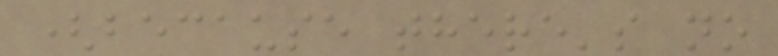(because there's no
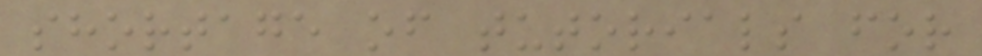shortage of tutorials for
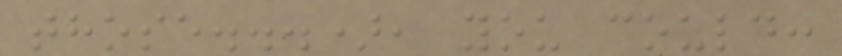those...), you could:
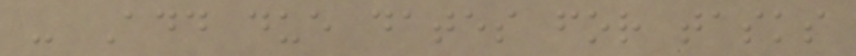- Add due dates for tasks
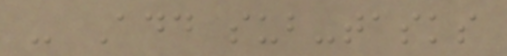- Add sub-tasks
